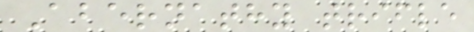Abernathy trifle
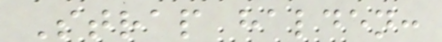Strap halden:
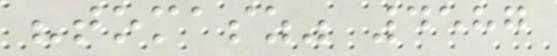"tomasz" 4587
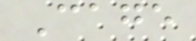Cage
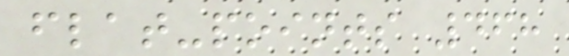flat-points 468
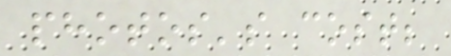photos's cost;
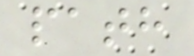path
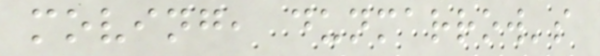moving, dunmarrow's
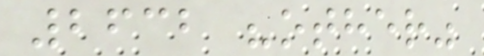2632 "other"
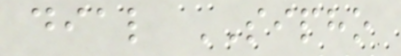dial SIPHO
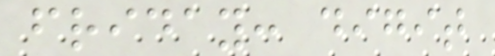friday: digit
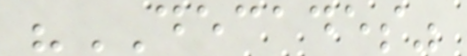"DECADES"
